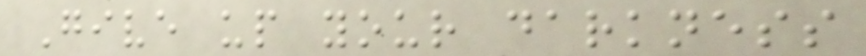Give up your darkness
